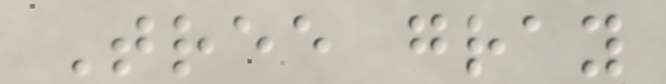Tree gray
